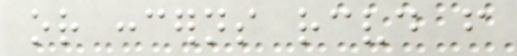or concerns received from
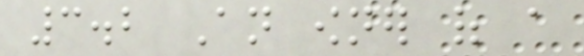3.2 An owner of a
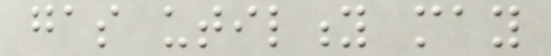gas utility may
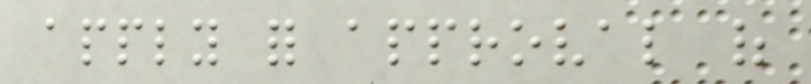apply for approval of
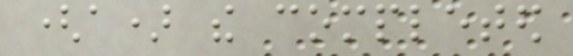(a) the completed
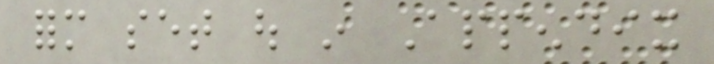form set out in Appendix
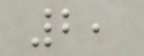2,
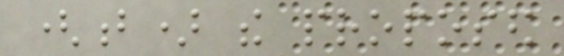(b) the proposed
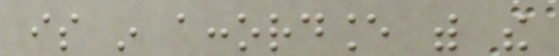is in accordance with the
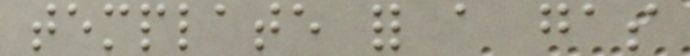template for a gas
